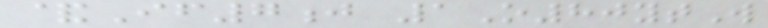&If7j 1O80ytW
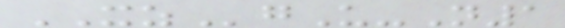XZgU-N1
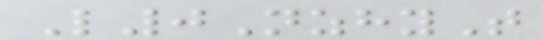L0NzhyT
